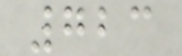723
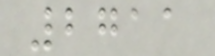2711
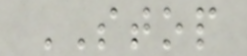STOP
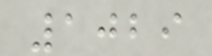1029
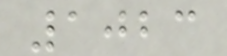1023
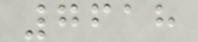7618
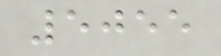5055
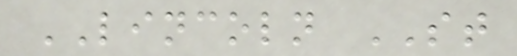LINCOLN ST
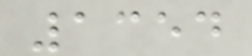1354
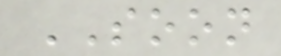SOON
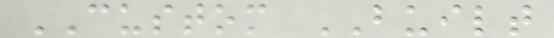CUSTOM BUILT
